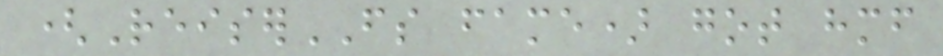(ReiserFS fame) got himself
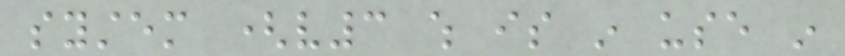system (v3 which is in use in
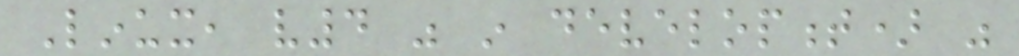Linux, v4 was in development) was
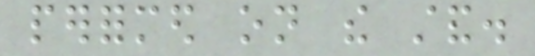performed on the stand.
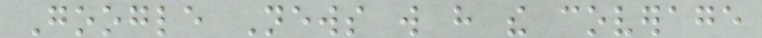Google News will have the coverage
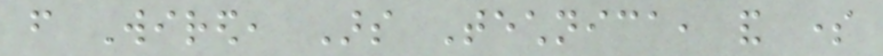from Wired, Ars Technica, and some
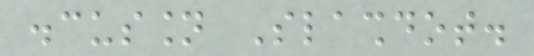discussion Slashdot.
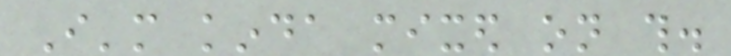I'm kinda mixed on this.
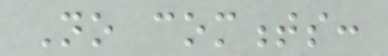No comments:
